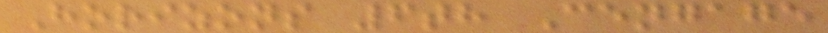Horizons 6th Cengage
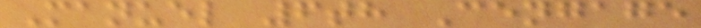Manuel 6th Cengage
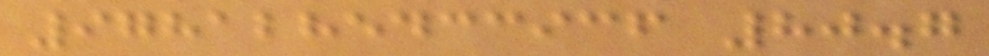9781285433936 80.7
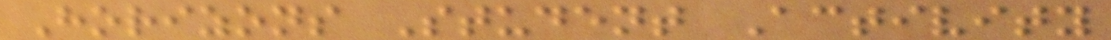Horizons Student Activity
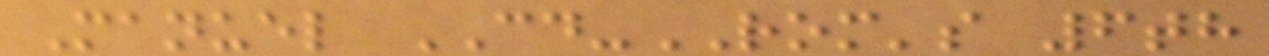Manuel CD-ROM's 6th
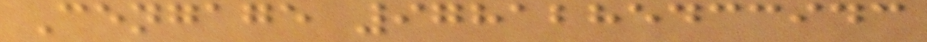Cengage 9781285433943
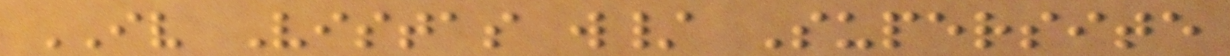IV Vistas w/ Supersite
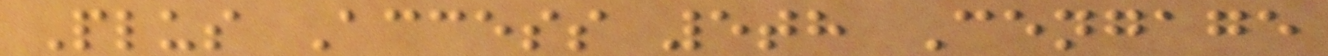Plus Access 5th Cengage
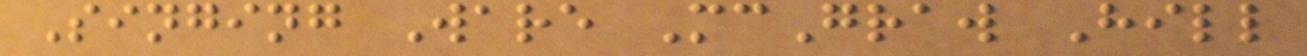Singing Ware McGraw Hill
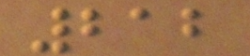212
